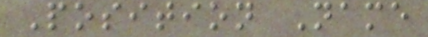Position Name
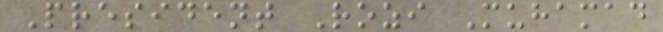President Rozi Muhamad
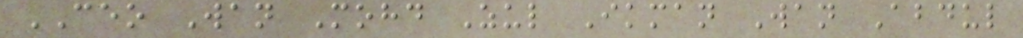CEO Wan Mohd Zul Ikman Wan Abdul
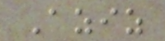Aziz
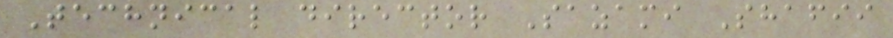Technical director Sazami Shafii
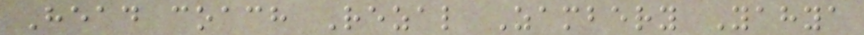Head coach Rezal Zambery Yahya
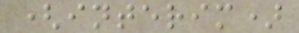(interim)
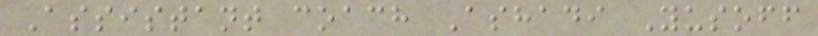Assistant coach Ashadi Yusoff
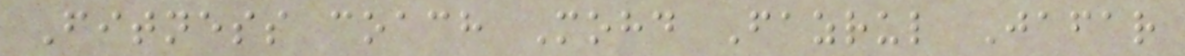Fitness coach Mohd Fazrul Jafar
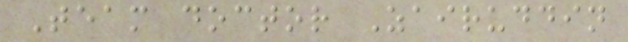Team doctor Zairuddin
